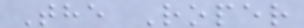The Roper
